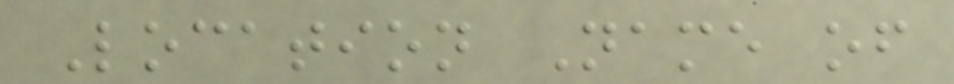Location Name of
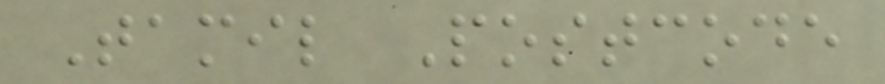Tamil Postcode
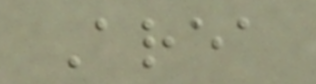Area
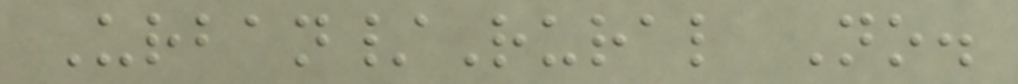Urban/Rural No.
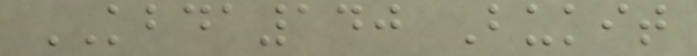KBDA140 Bukit
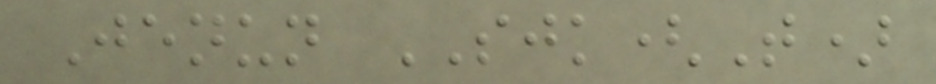Jenun SJK(T)
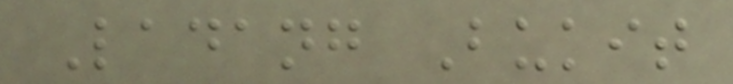Ladang Bukit
